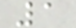1
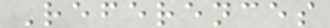References
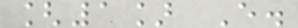[1] E.
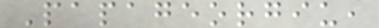Papageorgiu,
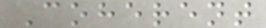Coherent
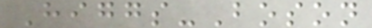Higgs-Boson
